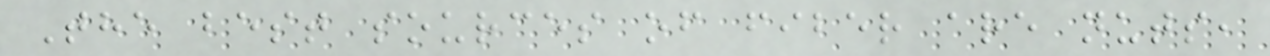The best sources of fiber are nuts,
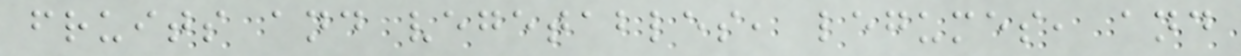fruits and vegetables, legumes, and
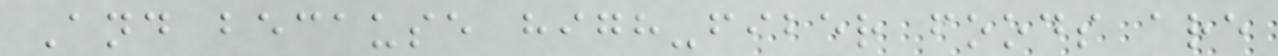And because high-fiber foods are
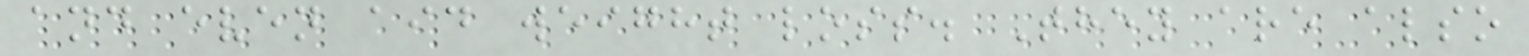and even aid weight loss. They are also
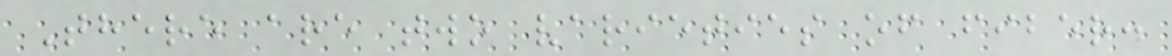There are two varieties of fiber:
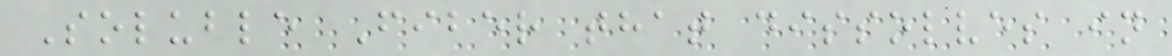Soluble Fiber that dissolves in
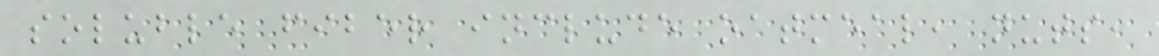soluble fiber include oatmeal, nuts,
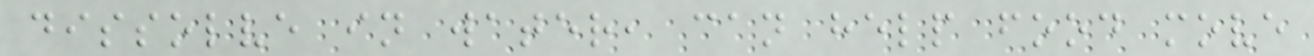dissolve in water, can help food move
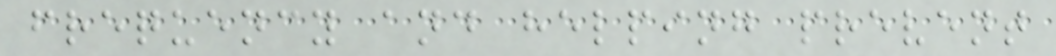frequency and helping prevent
